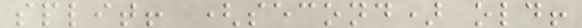split! (second) old!
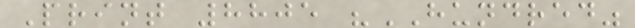Print 8805 "HUNDRED"
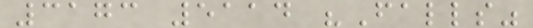3173 5114 "Falls"
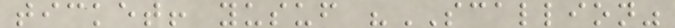ticket! yusuf "SCALLION"
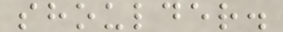shoulder.
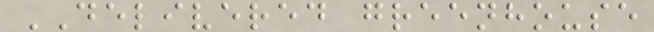DELIVERED greenhouse
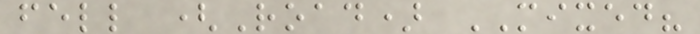fell (Road) MIXED?
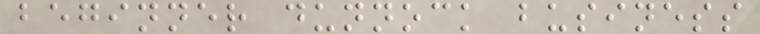beginner dunnock business
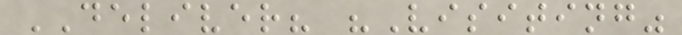DELIVER? "Visiting"
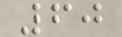60
